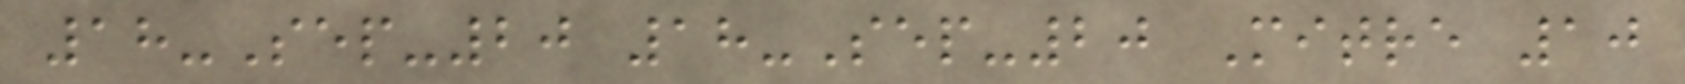18-Sep-20 18-Sep-20 Mitre 10
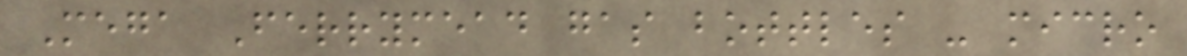Mega Ferrymead gas bottles - micro
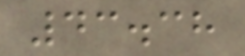43.38
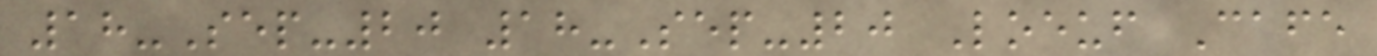18-Sep-20 18-Sep-20 Loeuf Cafe
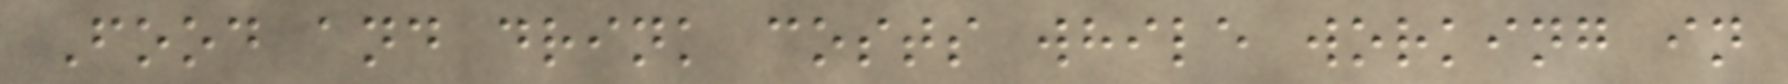Food and drink costs while working in
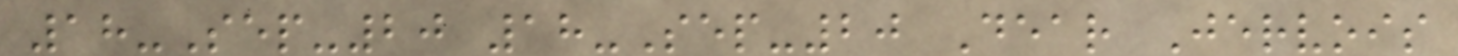18-Sep-20 18-Sep-20 Dear Jervois
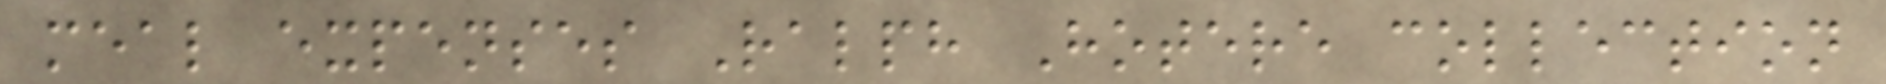meal expenses Ralph Hotere collection
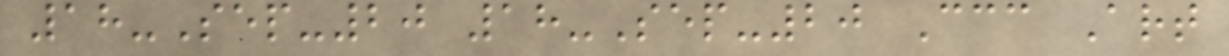18-Sep-20 18-Sep-20 Ccc Art
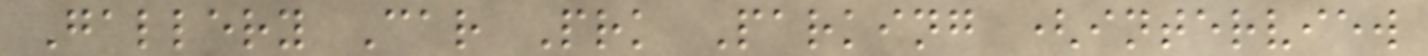Gallery Car Prk Parking (interview
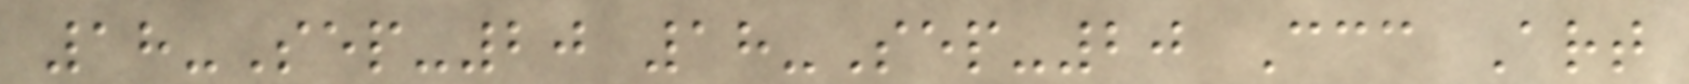18-Sep-20 18-Sep-20 Ccc Art
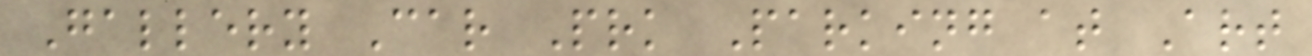Gallery Car Prk Parking at Art
